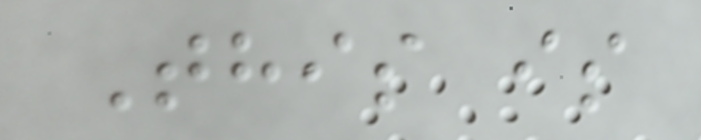This is
